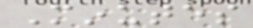Minutes
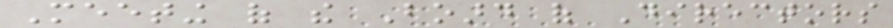Meeting of the Board of Directors
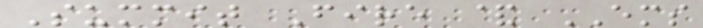Summit Fire & EMS
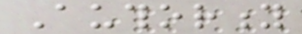Authority
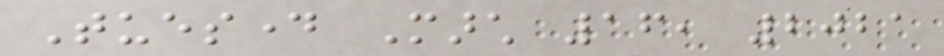Tuesday March 16, 2021
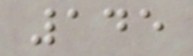145
